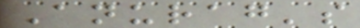Anurag's
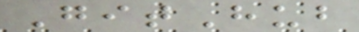GitHub
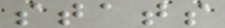stats
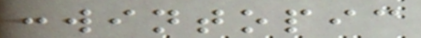:wintopic
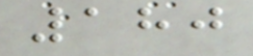180
